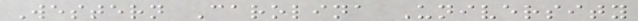Western Carolina University
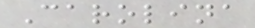Carolina
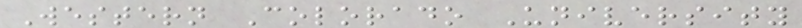Western Colorado University
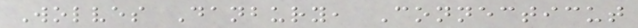Wolves Danbury, Connecticut
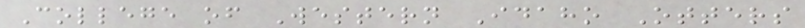College of Western Idaho Otters
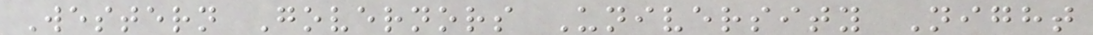Western Governors University Night
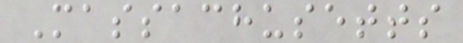Massachusetts
